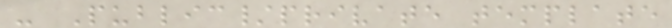- Public/private template
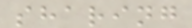sharing
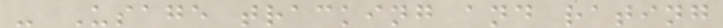- Usage tracking and rating
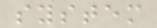system
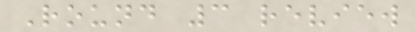Round 3 review
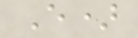E)
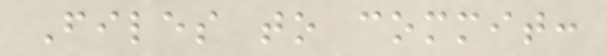Files to commit:
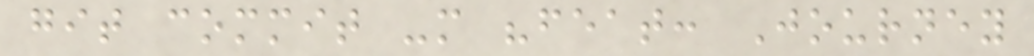git commit -m "feat: Journey
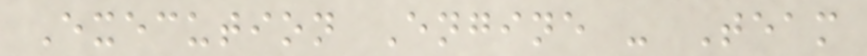Execution Engine - Team
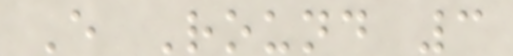E Round 3
